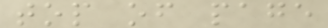top of page
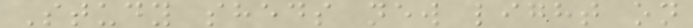Study sheds new light on
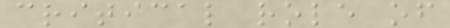critical role of
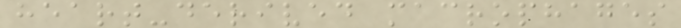heart-derived macrophages
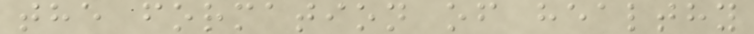the formation of healthy
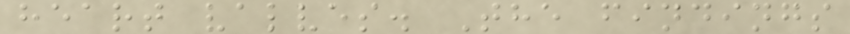heart valves. The findings
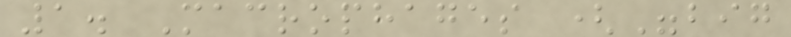1. Macrophages ("big
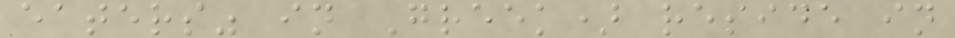eaters" in Greek) reside in
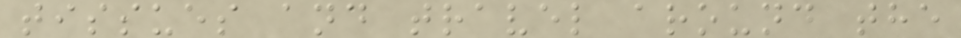tissues and travel around the
